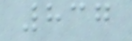837
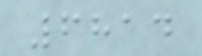6814
